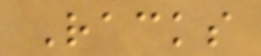Racks
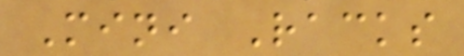Mini Racks
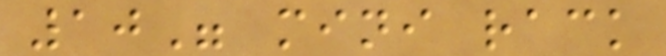10" mini rack
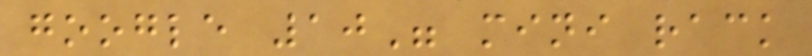google 10" mini rack
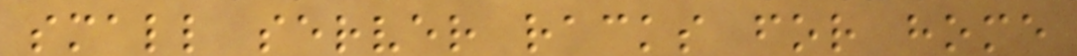small server racks for home
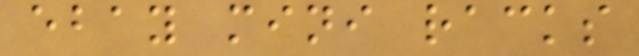ebay mini racks
